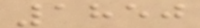1850
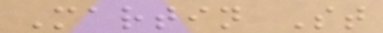Martin St
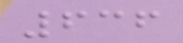636
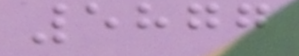5877
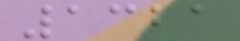1321
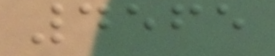4565
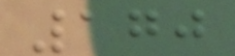170
